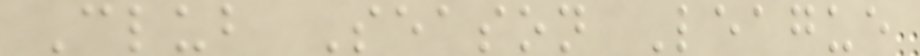Club Season League
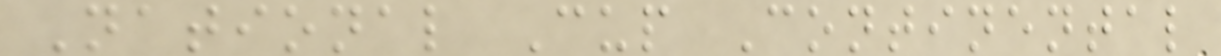National Cup Continental
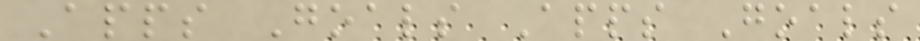Apps Goals Apps Goals
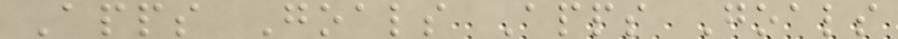Apps Goals Apps Goals
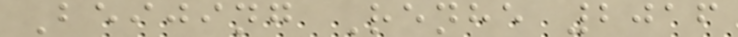Beijing Renhe 2016
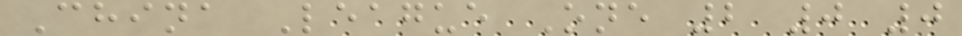China League One 2 0 0
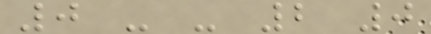0 - - 2 0
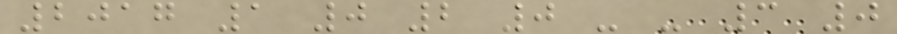2017 1 0 2 0 - - 3 0
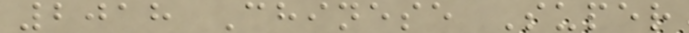2018 Chinese Super
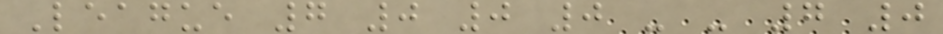League 7 0 0 0 - - 7 0
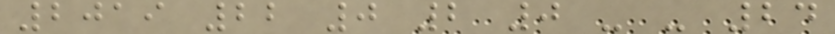2019 22 0 2 0 - - 24
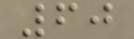60
